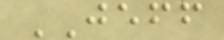JEFF
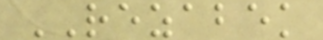REZABEK
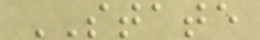STATE
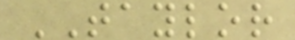TAYLOR
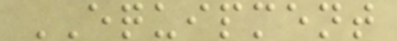EQUIPMENT
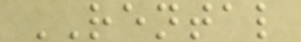RENTAL
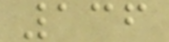136
